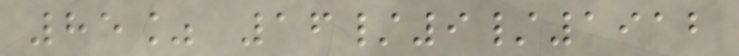85% 16/9/1912
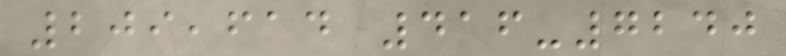209,614 416-7240
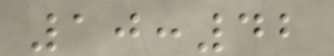10:42
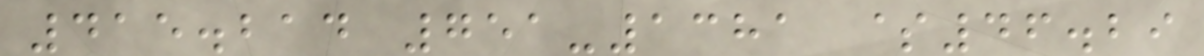415.214 751-1381 $46.29
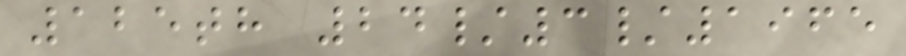125th 24/3/1965
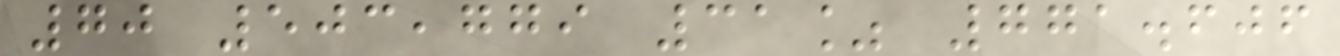70 503,779 31% 771.606
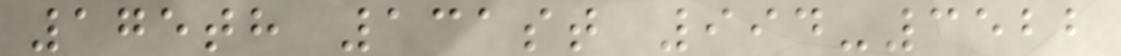175th 131st 994-3522
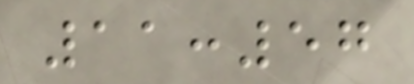11:57
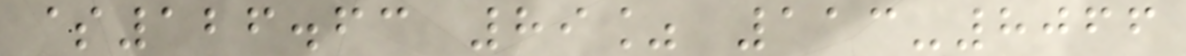$126.63 89% 113-8066
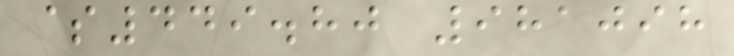$449.80 981098
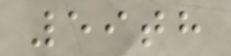59th
